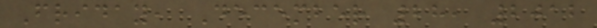Friday, December 28, 2012
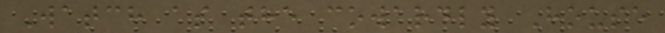Watch as the cowardly House
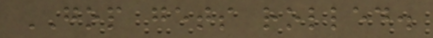GOP gets rolled.
